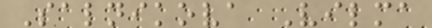Salnikova Vilma
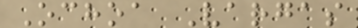Ochoa Vargas
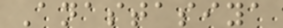Anastasiya
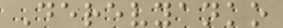Derevyanko
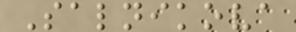Salnikova
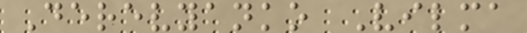Derevyanko Vilma
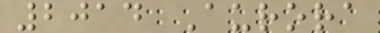2014 Aurora
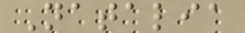Natalia
